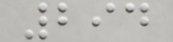294
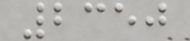2350
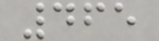465
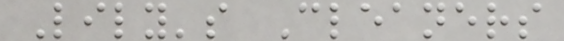Lily's Cleaners
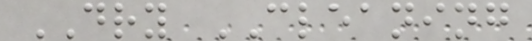DRY CLEANING
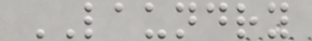LAUNDRY
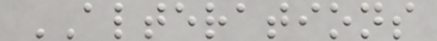ALTERATIONS
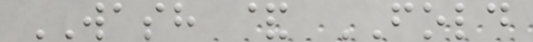WASH & FOLD
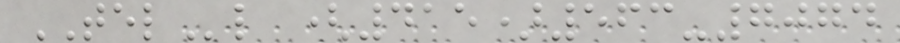TELl (415)563-7074
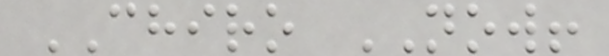CHIRO NOW!
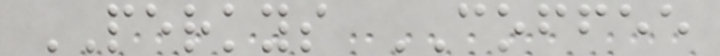PERKYS COFFEE
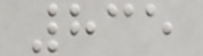835
